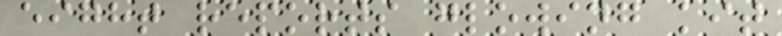eight reports glowing kit
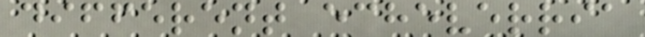different echeverria
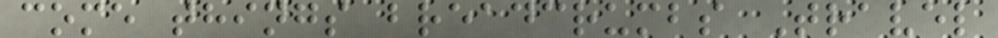come things breadcrumbs Travel
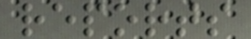reports
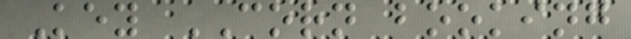Key CORN booking
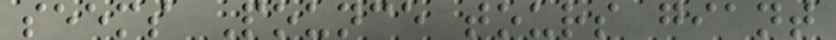seems Pounce tours giant
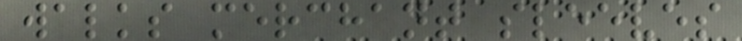walks merchant sleeves
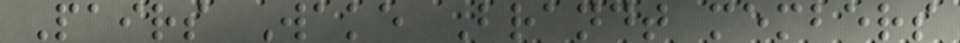Pairs Wake Brandt members
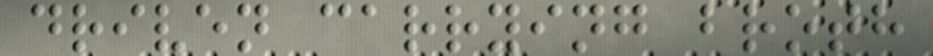driven carrying broth
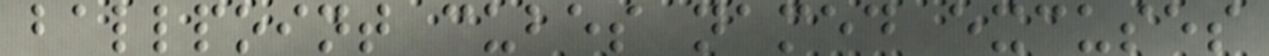ballpoint cubes named excuses
